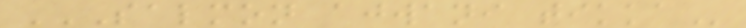SALMON AJWANI TIKKA
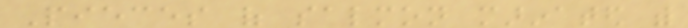Pieces of salmon marinated with
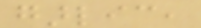garlic,
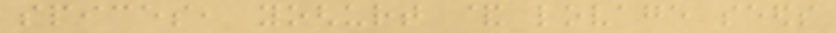spices, yoghurt & lovage seeds
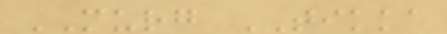MURG TIKKA
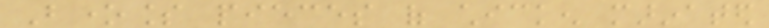Boneless pieces of chicken marinated
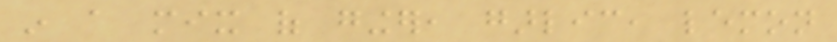in a mix of ginger, garlic, lemon
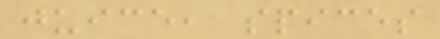juice, spices
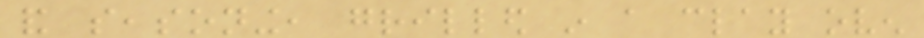and seasoning, grilled in a clay oven
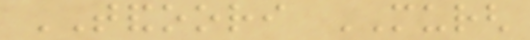TANDOORI MURGH
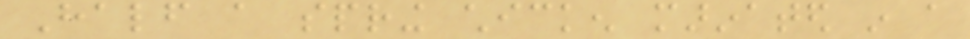Half a spring chicken marinated in a
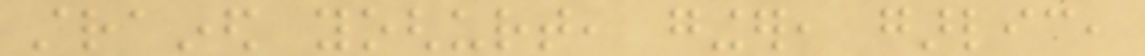strained yoghurt, ginger, garlic,
